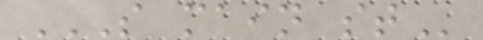S MAIN ST
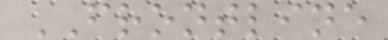FRONTLINE
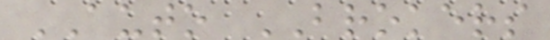AUTO BROKERS
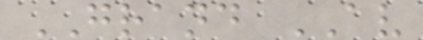GRAND AV
